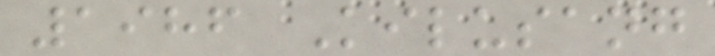1986 Kilusang
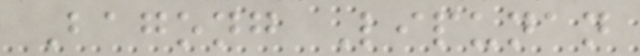Bagong Lipunan
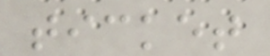ticket
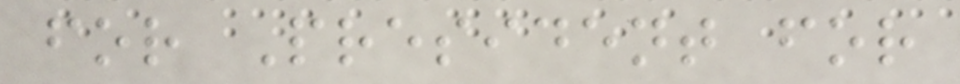for President for
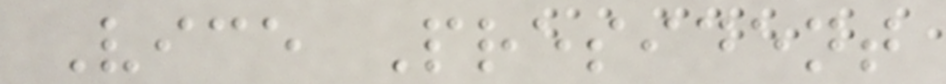Vice President
